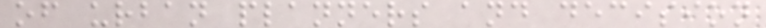of urban planners and decision
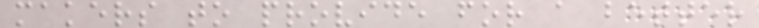makers to provide for a better
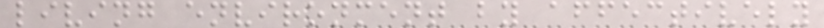living environment by affectively
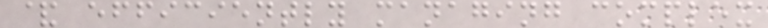& efficiently managing complex
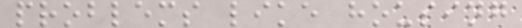problems like housing
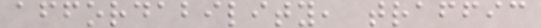affordability, traffic
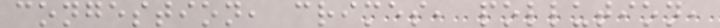congestion, crimes, pollution,
